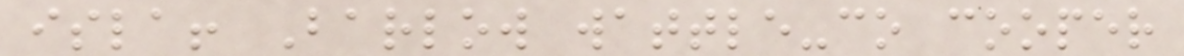isla! Barlow wattle-co cooper
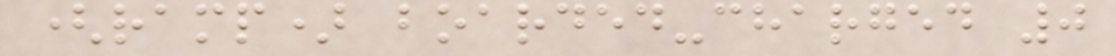(ramp) boarded-charged 0
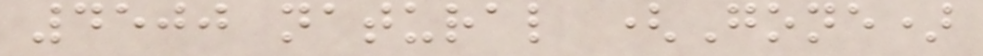4500 natural (Gone)
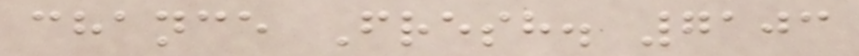chance Fresh. 7103
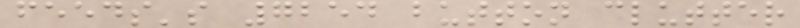feeds's 7254 button clutter
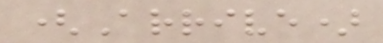(Arrive)
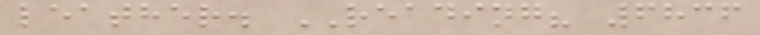leather. READING? 6836
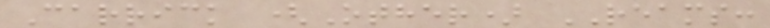Carrick (Other) REAMS:
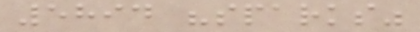5894 "sparks"
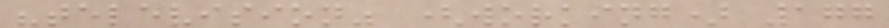"television" (working) 177
